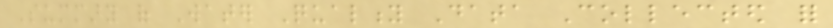Summary of Water Quality Data Collected for
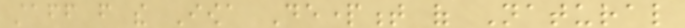staff from the Iowa Department of Natural
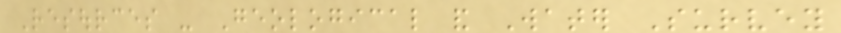Resources - Geological and Water Survey
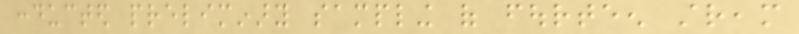conducted preliminary sampling of fourteen stream
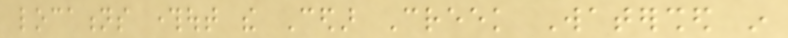locations throughout the Cedar Creek Watershed in
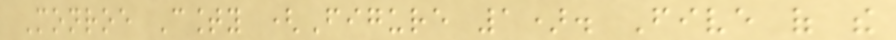Monroe County (Figure 1). Five of the
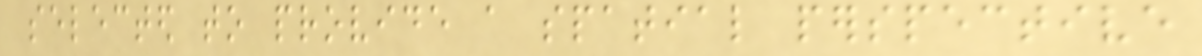selected to provide a spatial perspective
